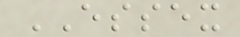ESSEX
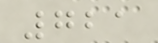721
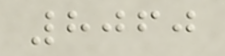8060
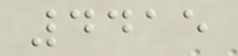4415
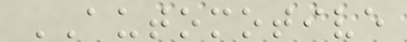AUTOMOTIVE
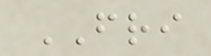FRI
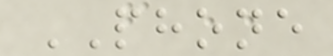PHONE
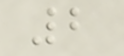2
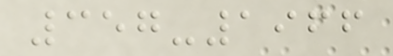357-1966
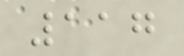117
